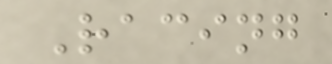Racing
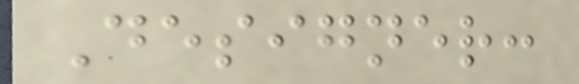Designer:
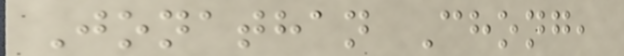Jonathan Chong,
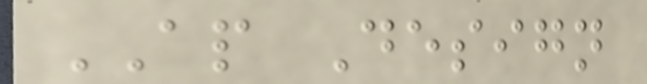AP Design
